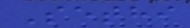Sethi
